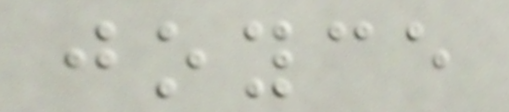joyce
